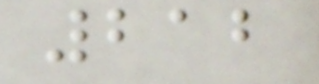212
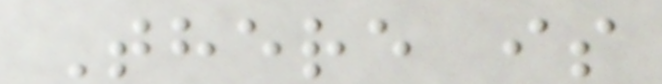There is
